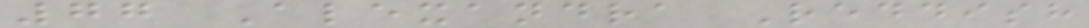77 Alexandra Reddish
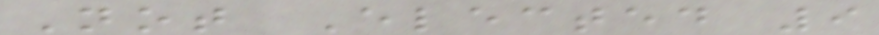Not Elected 9
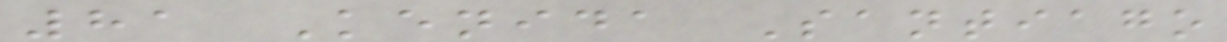81 Kenida Santiago
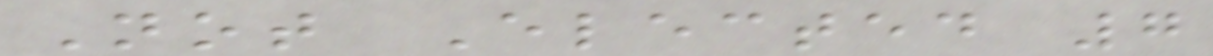Not Elected 7
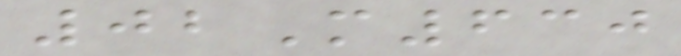02M630
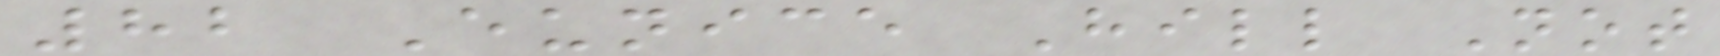82 Eunice Hill Not
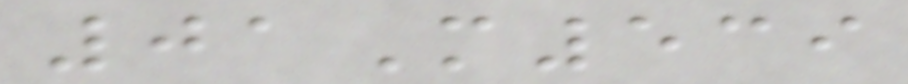01M539
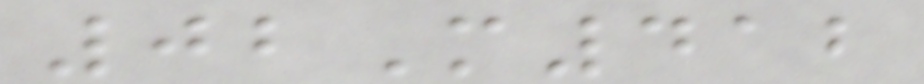02M412
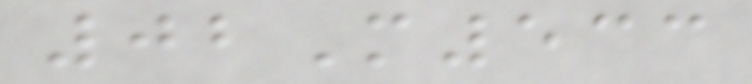02M533
